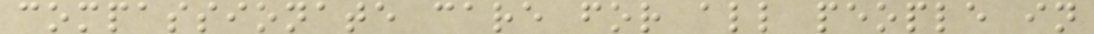compassionate care for all people in
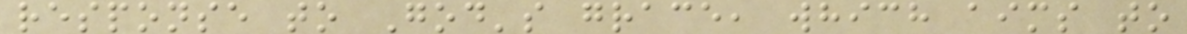response to God's grace, which aims to
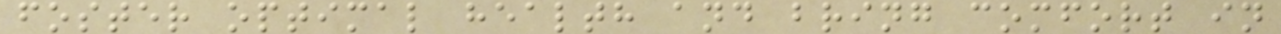foster optimal health and bring comfort in
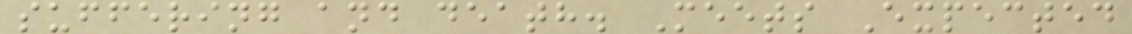suffering and death. Meets Expected
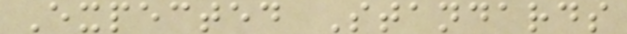Expected Standards
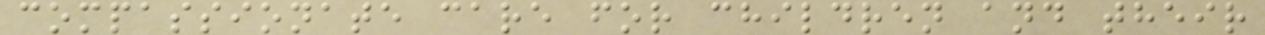compassionate care for children and their
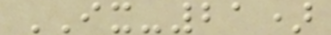IX-21)
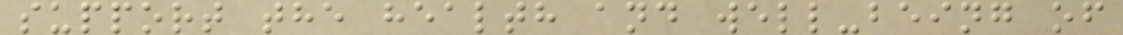support the health and well-being of
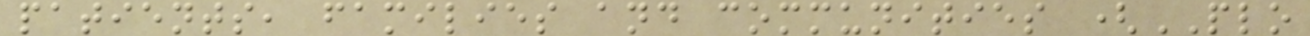patients, families and communities (PLO
